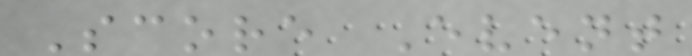Score Event
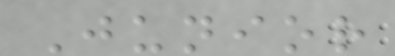Junior
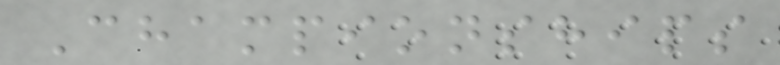Championships
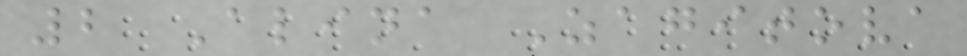2 Alina Zagitova
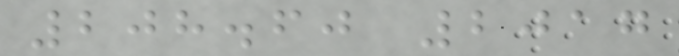208.60 2017
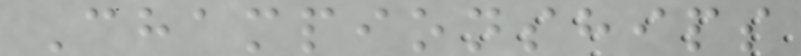Championships
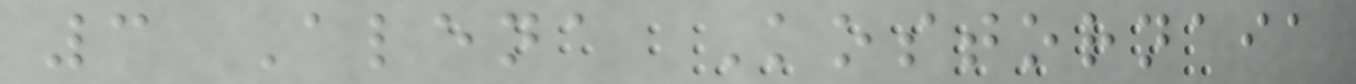3 Alena Kostornaia
